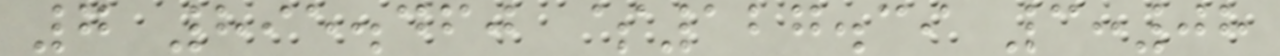7 895.460 $127.39 3:08
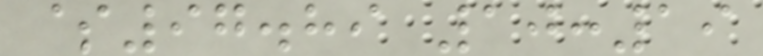$97.89 10:19
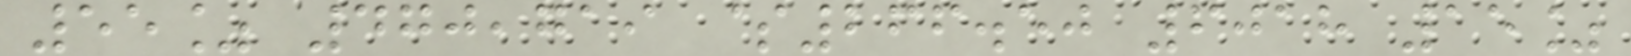55% 470,719 $266.50 6018 15%
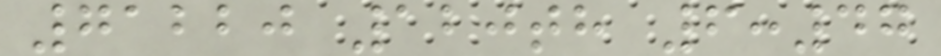71220 120th 6:47
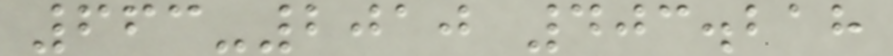663-2010 403.218
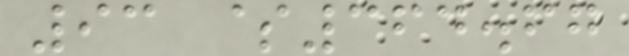93 $364.67
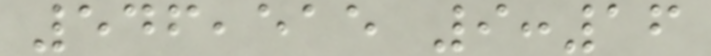546,515 9:16
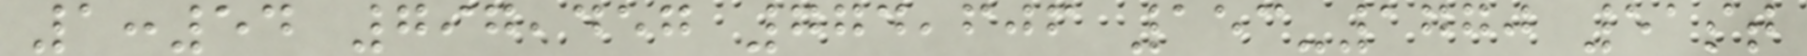1:54 797,457 774,606 153-1770 51st
